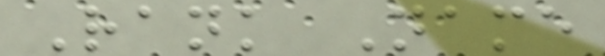Rank Name
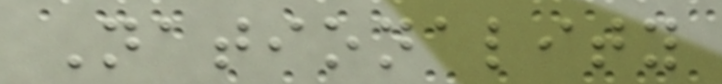Nationality
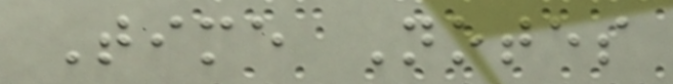Time Notes
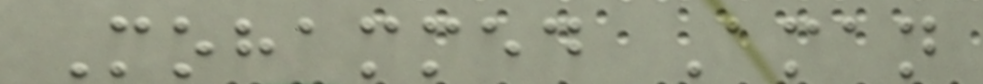Mohammed Aman
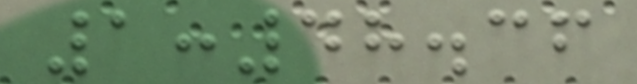1:48.36
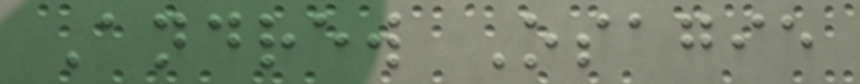Andrew Osagie
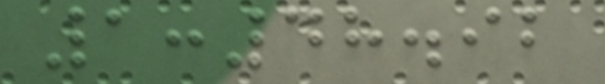1:48.92
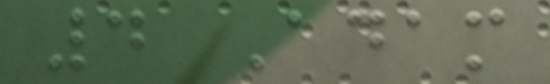4 Adam
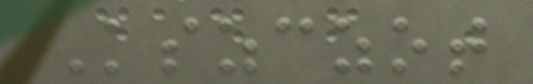Kszczot
